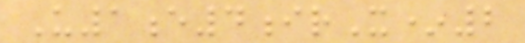U1e4irX*2
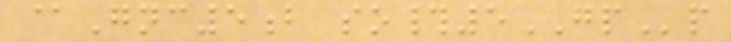@Gnc5b so#5GPp
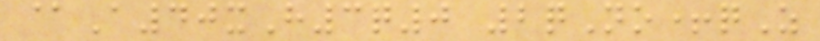@A40xH3q0 2qNo+qZ
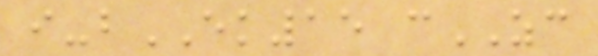i-bEK15 cZC
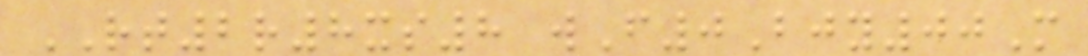RT2r8xs8 wF0Bjy00M
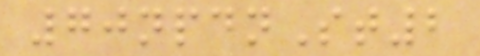70npdnSt2
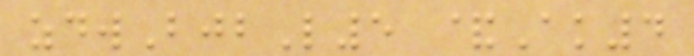zdwBjbL5 &Ak4
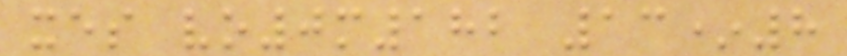xes vo0m182 13*8
